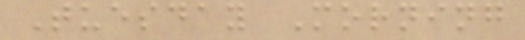Tuesday Morning
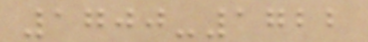1700-1722
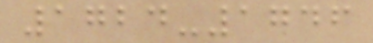1724-1746
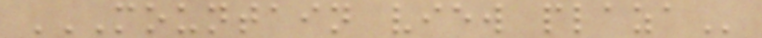MOUNTAIN VIEW PLAZA
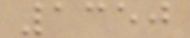1350
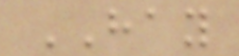HAY
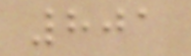801
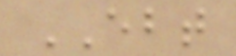EBT
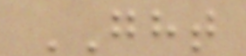GHT
